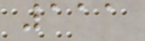111
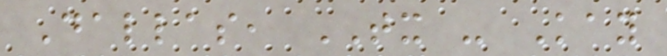Dallas, TX - Kay
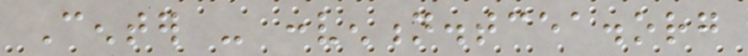Center - convention.tcea.org
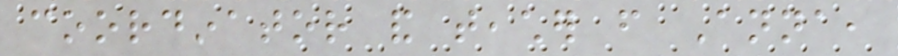coordinator and teacher from Anna,
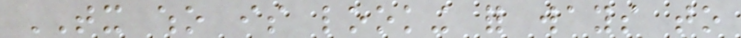TX who is looking for ways to
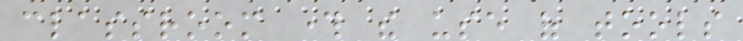classroom through the use of tools
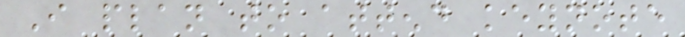I plan to attend keynote
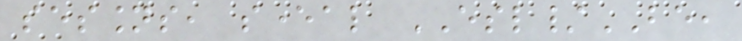sessions, several ESL/BE,
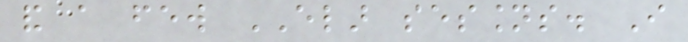and a few ELAR sessions. I
